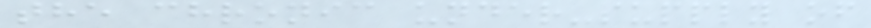the chronic under-supply of
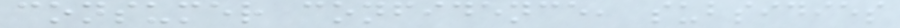consumer confidence, subsidies
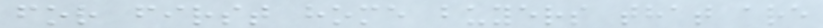for first home buyers that are
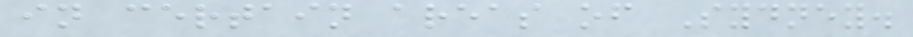in certain areas of Sydney.
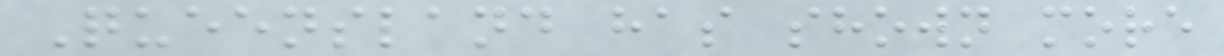Queensland has shown more
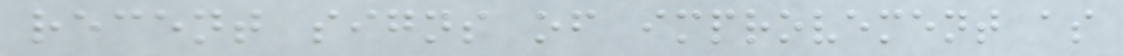recent signs of improvement as
